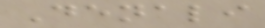Denali
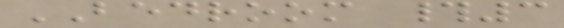BEDROOM #3
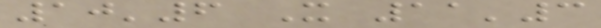10'6 X 11'3
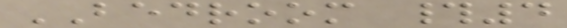BEDROOM #4
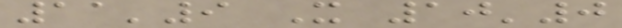11'9 X 10'0
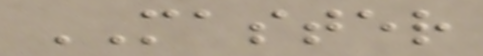MASTER
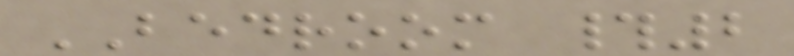BEDROOM #2
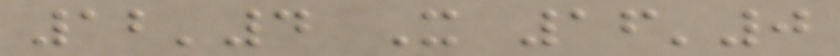12'4 X 16'0
